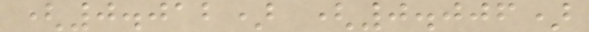(0.012) (0.006)
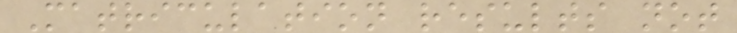Matriculation results not
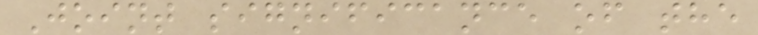Joint significance of the
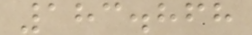183.868
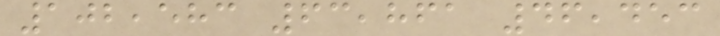102,583 63,861 46,453
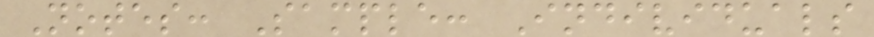Notes: Sample: Individuals
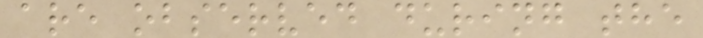are observed during the
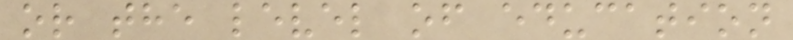or the level of education
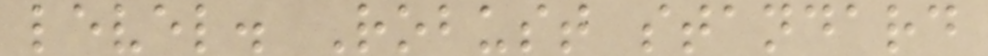level. Robust standard
